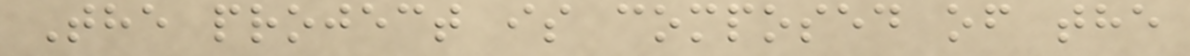The project is composed of the
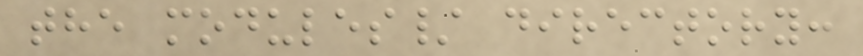the modules/ directory:
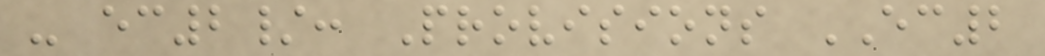- ec2/: Provisions EC2
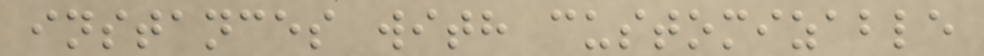instances with customizable
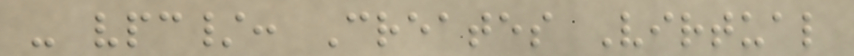- vpc/: Creates Virtual
